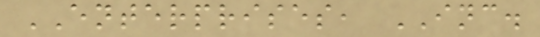ENTERPRISES, INC.
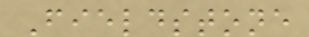Fieldstone
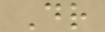Dr
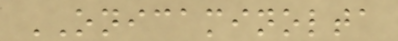ONICAMINOLTA
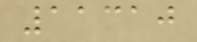11310
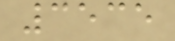3535
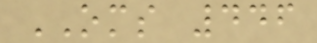OMS 446
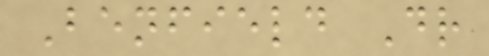Benfield Dr
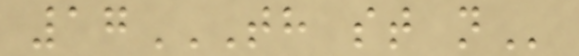17TH ST N
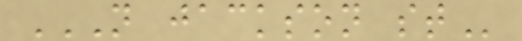N JACKSON ST
